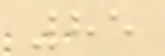85
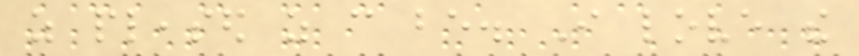as pleased as can be. I love the
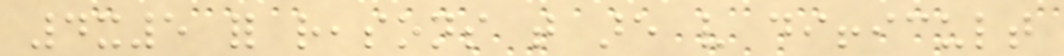4x5 for reasons that are very difficult
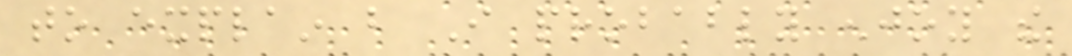to explain but I probably enjoy the
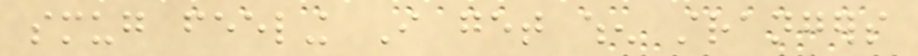smug feeling I get when strangers
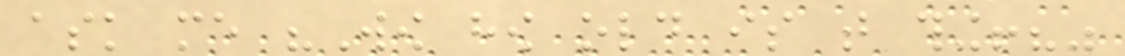ask me "Wow how old is that thing!?"
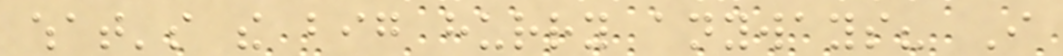what's the big hurry anyways? I
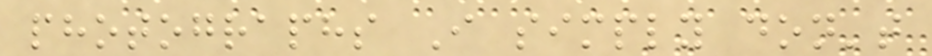photographs I simply don't
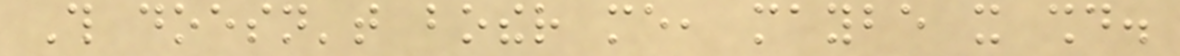This doesn't bother me, maybe it should.
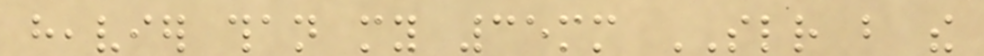heavier than my 35mm SLR but the
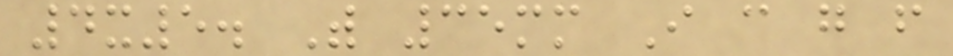4x5. With 35mm I can go from
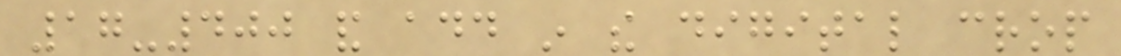17-400 and add in the digital crop
